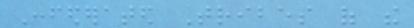Confederated Tribes of the
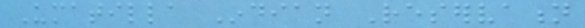Umatilla Indian Reservation
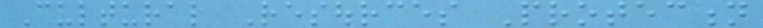Cultural Resources Protection
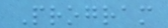Program
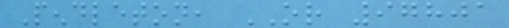Pendleton, OR 97801
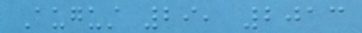August 29, 2013
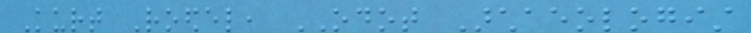Kurt Roedel, ODOT Archaeologist
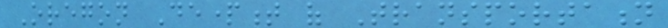Oregon Department of Transportation
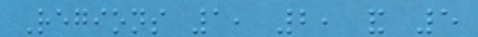Regions 1, 2, and 5
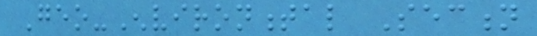Geo-Environmental Section
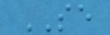SE
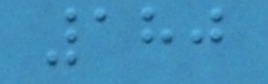180
